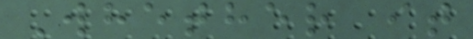Whether it
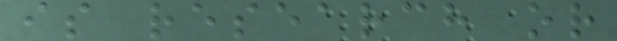is research or
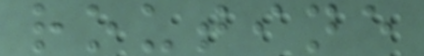routine
